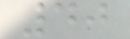40
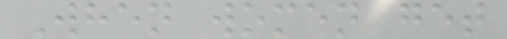When women get
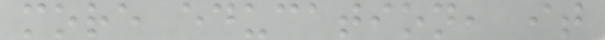more education, it
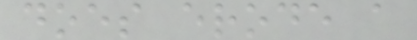does erode a
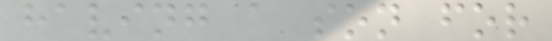having a son for
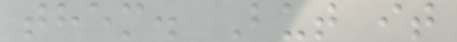them. But it
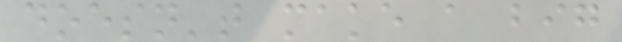doesn't make a big
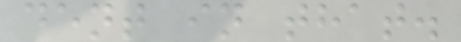dent in that.
